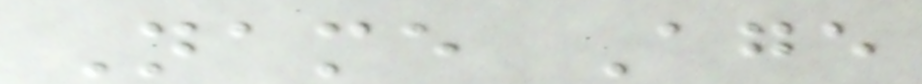Name Age
